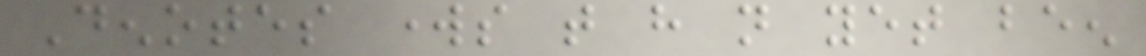Denotes works that have not yet been
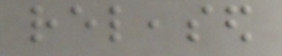released
